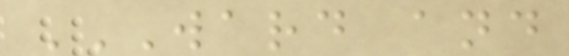WARD AND
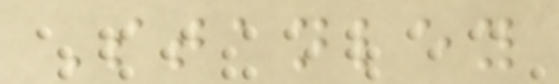Stanley
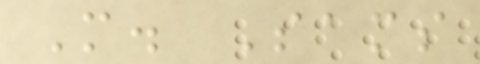M. Sams
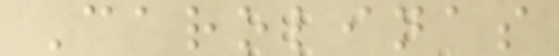Carolinas
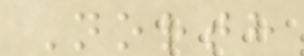North
